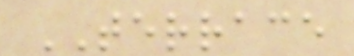TERRACE
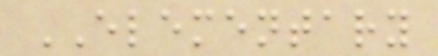ELEMENTARY
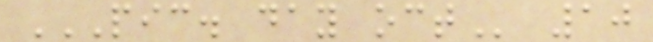PIC. DAY OCT 10
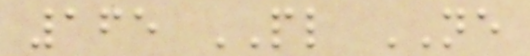165 PL NE
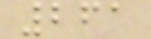261
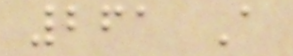261 A
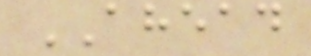AHEAD
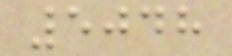5048
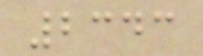2343
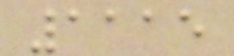1115
